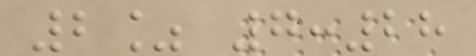2% 7:28
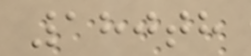180th
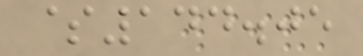$144.05
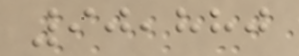90,880
